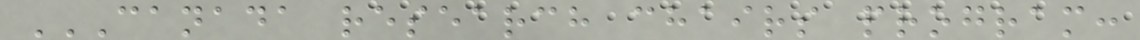CANADA RESEARCH CHAIRS PROGRAM:
